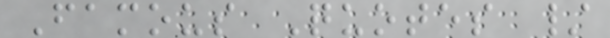Famous Quotes /
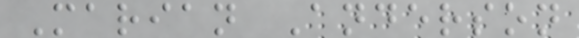Marian Anderson
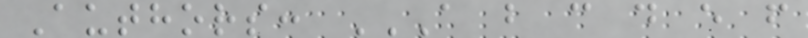Authors: A B C D E F
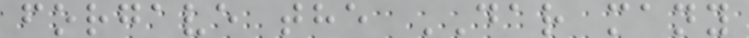forgave the DAR many
